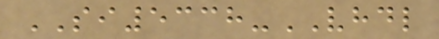SI5338-VHDL
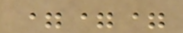===
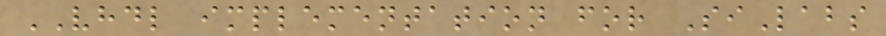VHDL implementation for SiLabs
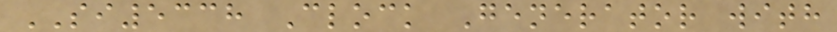SI5338 Clock Generator with
